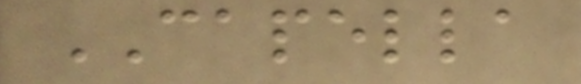CAPELLA
